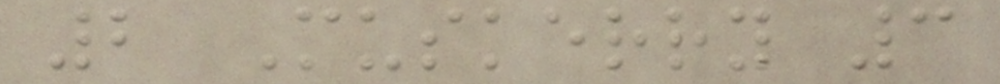2 Muskerry 3
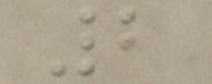2
